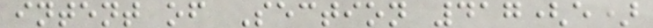intent of Section 417(e)
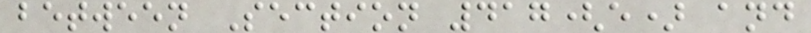between Section 417(e) and
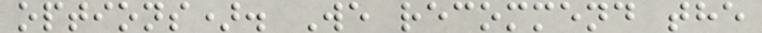options). We recommend the
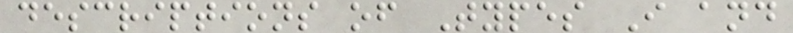descriptions of Types I and
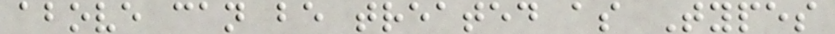above can be treated as Types
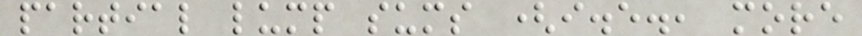partial lump sums (i.e., more
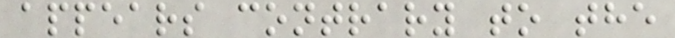appears contrary to the
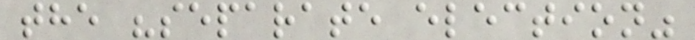the "separate election"
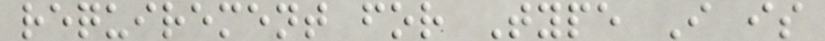requirement for Type I is
